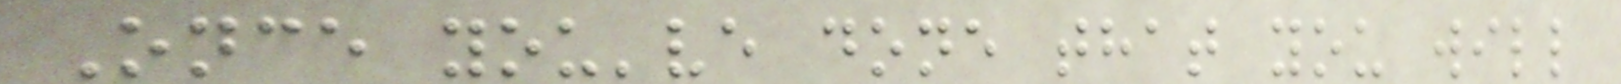Once you've done that you will
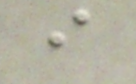i
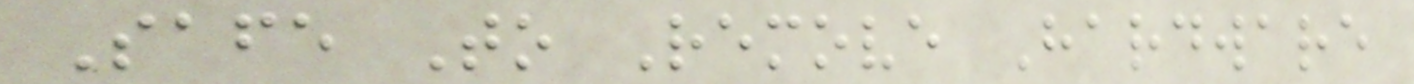Safe To Remove Hardware
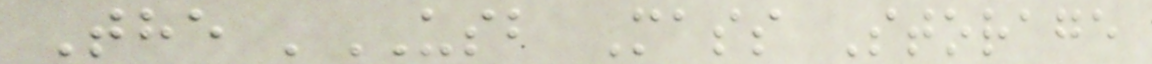The 'USB Mass Storage
